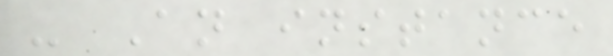- An instance
